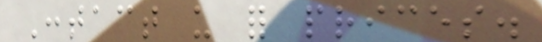Contact us for prices.
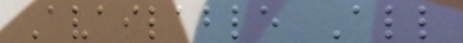Available All
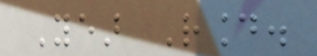Year Round.
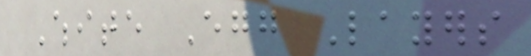White Egg Layers
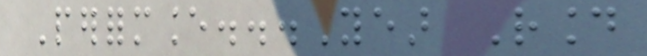Performance...Year Round
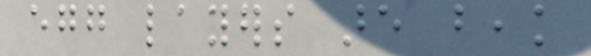egg layers are beak
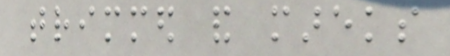trimmed and mareks
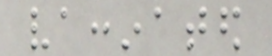vaccinated
